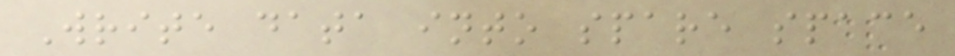Write data into spare space
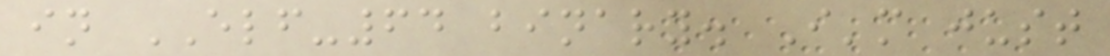in ELF-64 binary. I'm just
